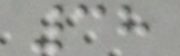38
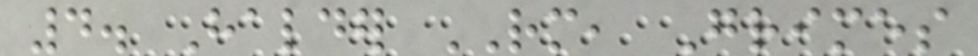4. Halder RM, Grimes
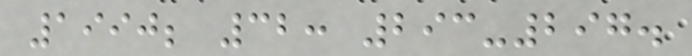1990; 32: 293-297.
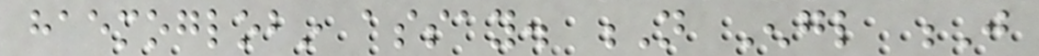haemoglobin assay. N Engl J
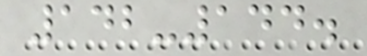142-144.
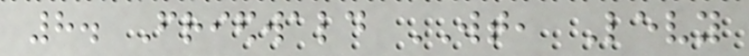8. Friedwald WT, Levy
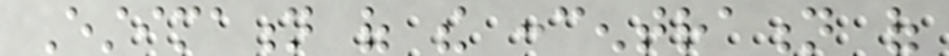Estimation of the concentration of
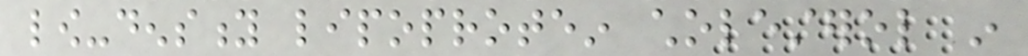low-density lipoprotein cholesterol in
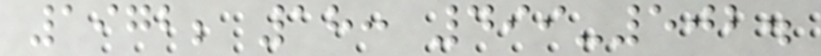1972; 18: 499-502.
